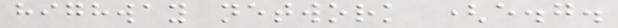highway network (e.g.
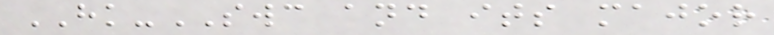HK-SWC and its major
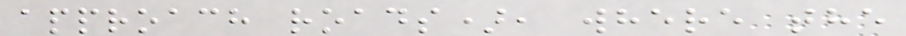approach roads), where the
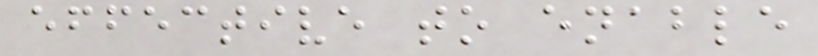effective to enable
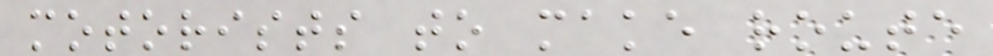motorists to make route
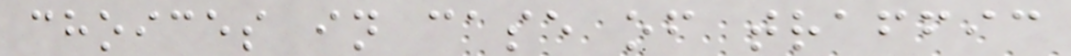choices in case of traffic
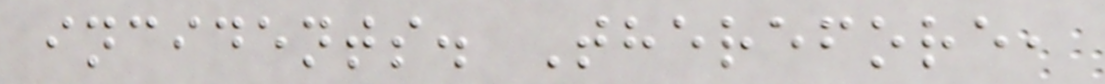incidents. Therefore,
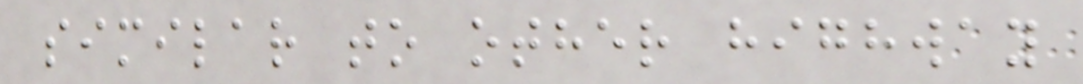similar to other highway
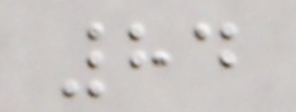84
